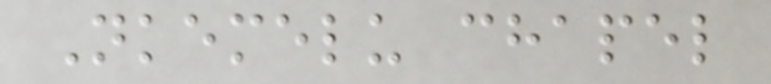Nkemelu chapel
